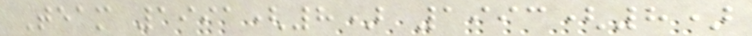Team 1991(8) 1993(8)
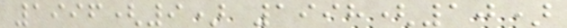1996(9) 1998(10)
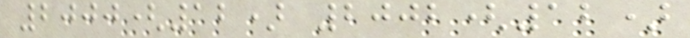2000(12) 2002(12)
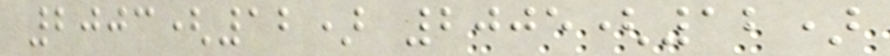2003(12) 2005(12)
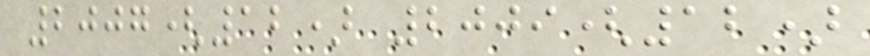2007(12) 2009(12)
